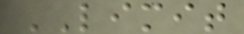LIMIT
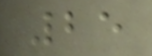25
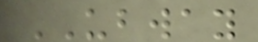UBWAY
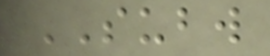SUBW
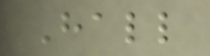Hall
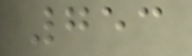753
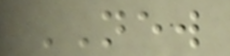NEW
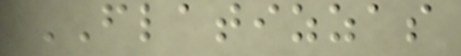FLATIZZAS
